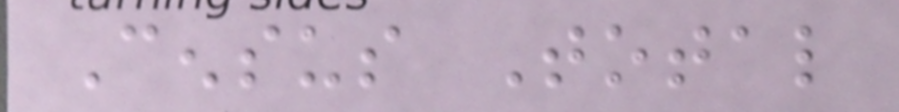Census Total
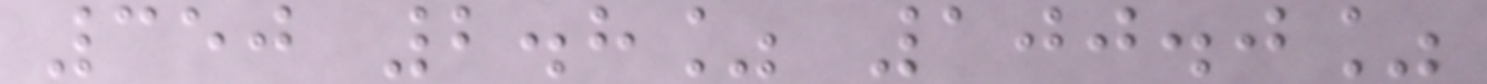350 2.8% 100.0%
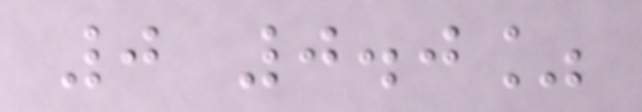0 0.0%
